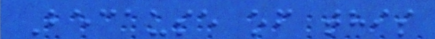Because of this
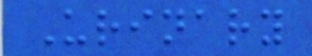Urinary
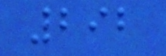292
